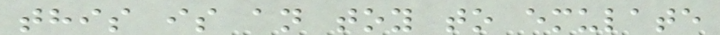this is an toy to emulate
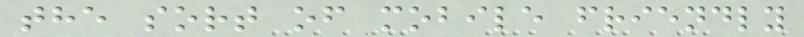the sort of mobile friendly
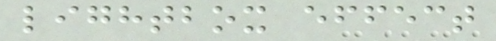lightbox effect
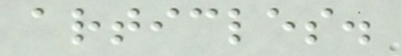articles.
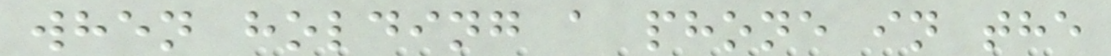when holding a phone in the
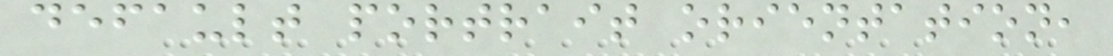default portrait orientation,
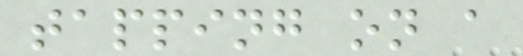tapping on a
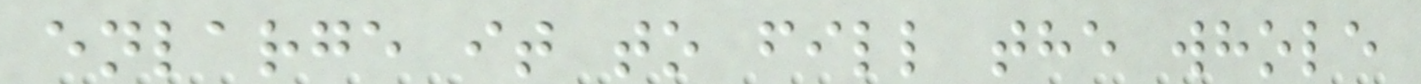enlarge it to fill the whole
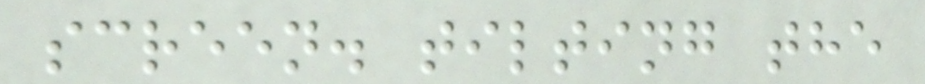screen. tilting the
